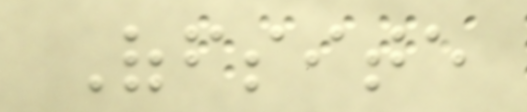Offsite
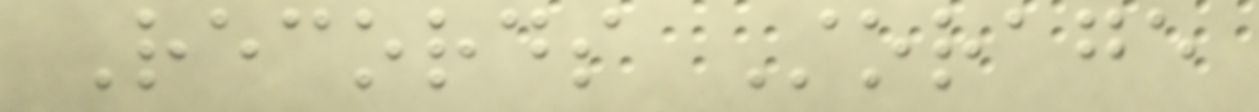Records Storage
